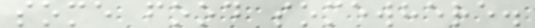some food somewhere.
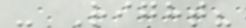- Right?
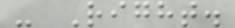- Right.
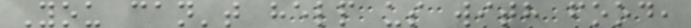You can't help us with food,
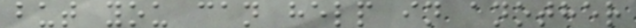but you can help in another
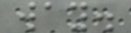way.
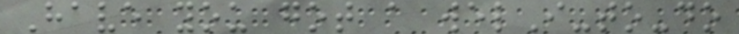Have you got a welI-to-do
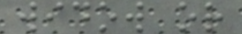widow or
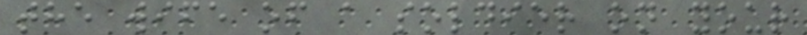the wife of a soldier on your
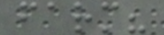farm?
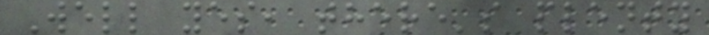Well yes, there's plenty
